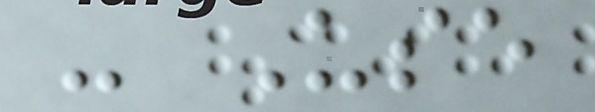- Use
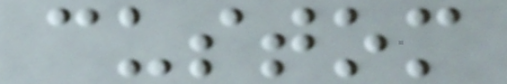custom
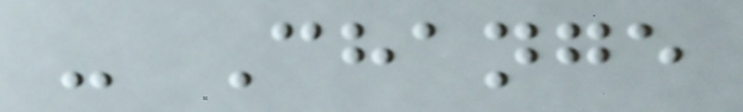- Change
